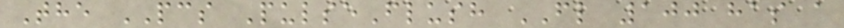The PCS PulseFlush FL 100 has a
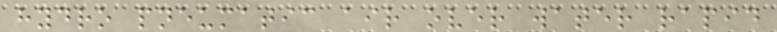hydro pneumatic air over water rapid
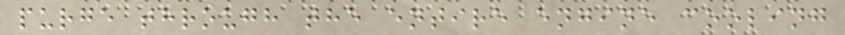purge through the entire engine cooling
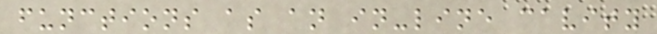functions as an in-line cavity
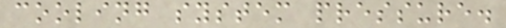cooling system pressure.
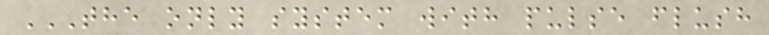THE ONLY SYSTEM WITH PULSE FLUSH
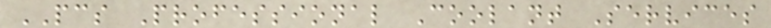PCS Professional Coolant Services
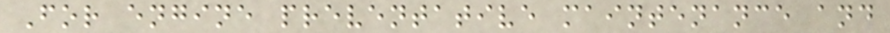For engine preventative maintenance and
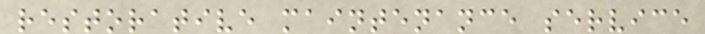restorative maintenance service
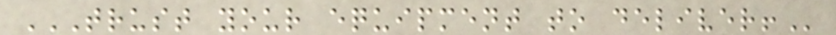TRUST YOUR EQUIPMENT TO DELIVER!
